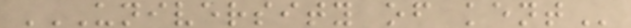UNIVERSITY OF KENT
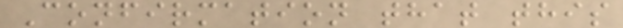Confirmation that this
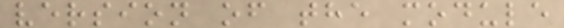version of the module
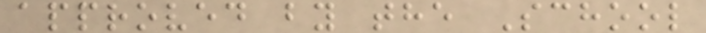approved by the School
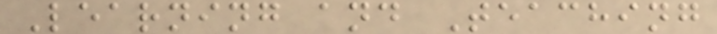Learning and Teaching
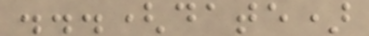...(date)
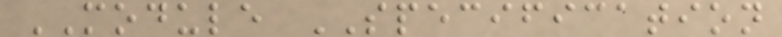MODULE SPECIFICATION
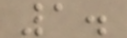1.
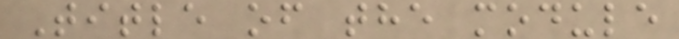Title of the module
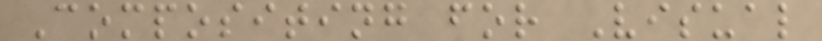Compositing for Visual
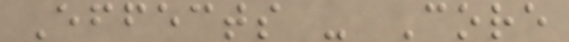Effects - Core
